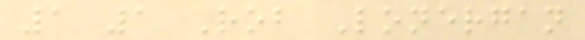1 1 Rob Lonergan
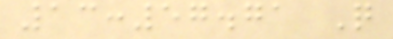13:57.71 Q
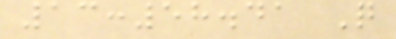13:58.41 Q
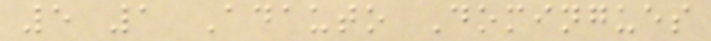5 1 Adauto Domingues
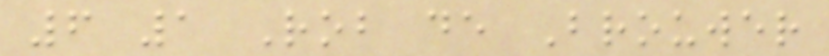6 1 Rob de Brouwer
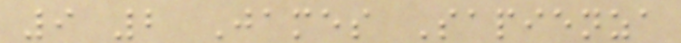9 2 James Sapienza
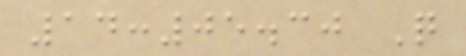14:05.30 Q
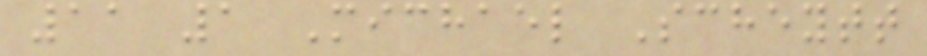11 1 Michael Scheytt
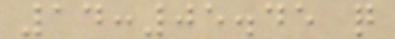14:05.45 q
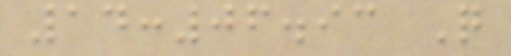14:06.93 Q
